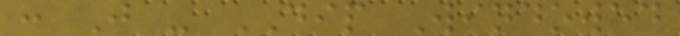: J - DIP Windowed
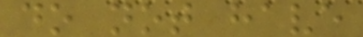do not have
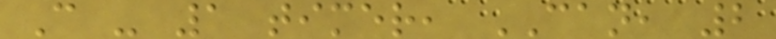C - 1 timer, CAN, 2
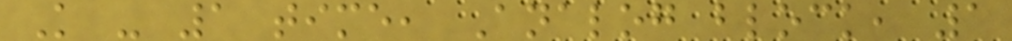K - 1 time, Analog block, 1
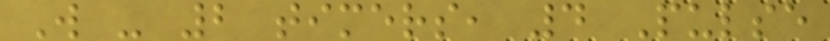W - 2 timers, 4 Pulse
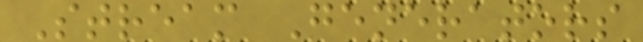Stream Generators
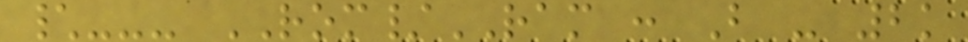\--- ROM/RAM : B - 2k
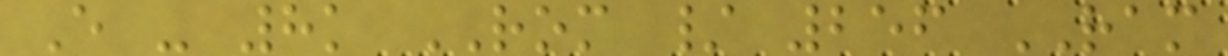E - 8k ROM / 256 RAM
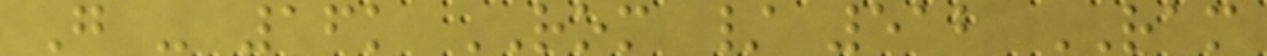G - 16k ROM / 512 RAM
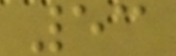53
